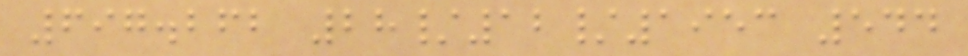697.262 28/12/1953 544
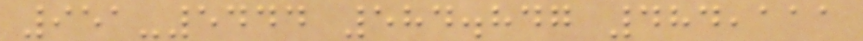951-5444 584.847 484,111
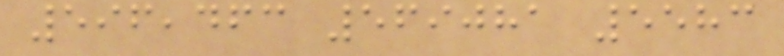596,463 569081 5583
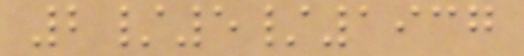2/5/1937
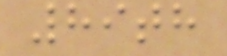89th
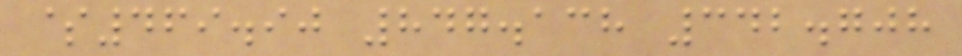$469.90 847.138 342.708
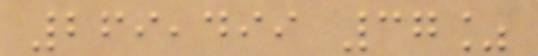269,499 37%
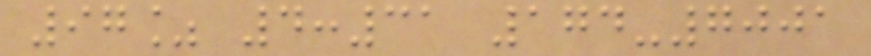97% 4:31 174-7001
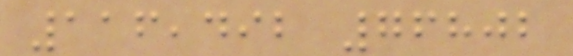116,492 76802
